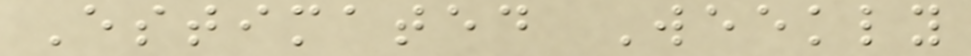Estimated Weekly
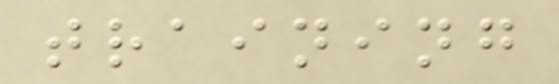training
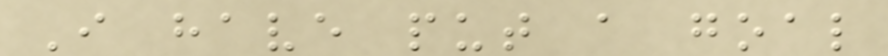I have put a goal
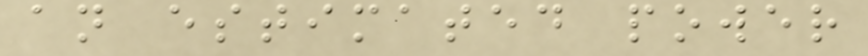an estimated power
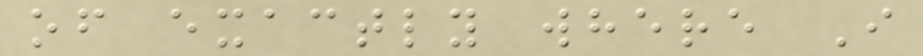of exactly where I
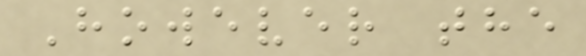However the
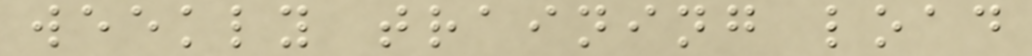weekly training load
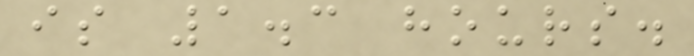is 1.3 hours.
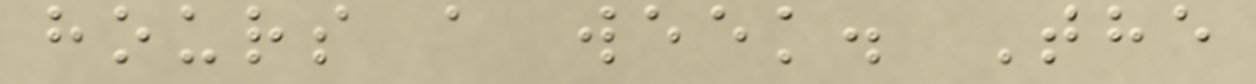hours a week. The
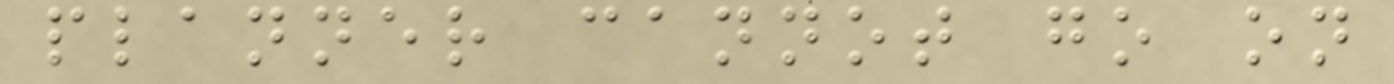planner cannot go on
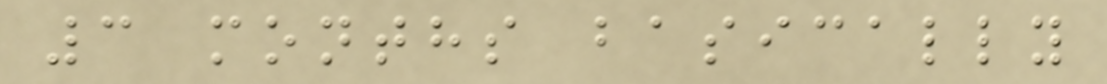3 months basically
